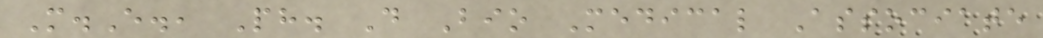M.E., Ph. D Bio Medical Associate
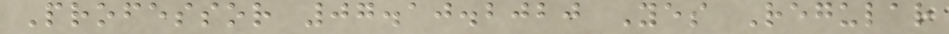Professor 07.10.2020 Yes Regular
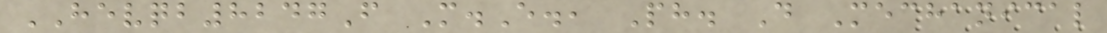HEVQB8247F M.E., Ph. D Mechanical
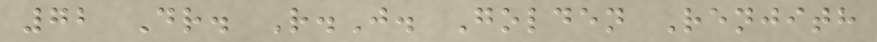72 Dr. R.J. Golden Renjith
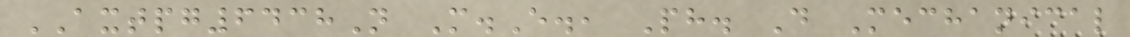AXTPG6438N M.E., Ph. D Mechanical
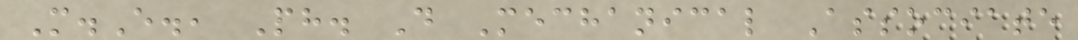M.E., Ph. D Mechanical Associate
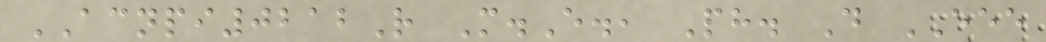ACNPI0212R M.E., Ph. D EEE
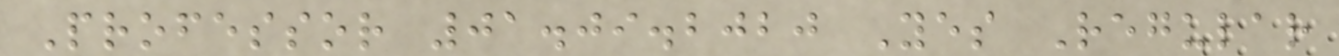Professor 01.09.2020 Yes Regular
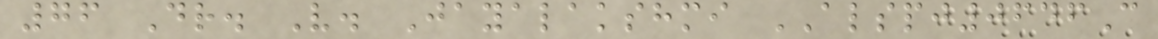76 Dr. V. Jayalakshmi ALSPJ0646C
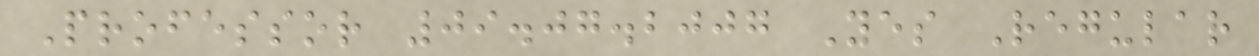Professor 09.07.2007 Yes Regular
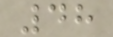48
